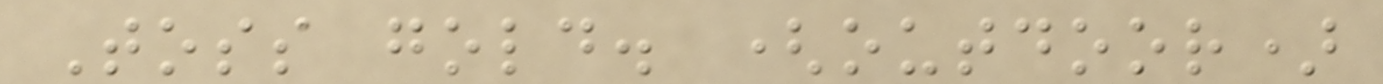Toss gold. (outdoor)
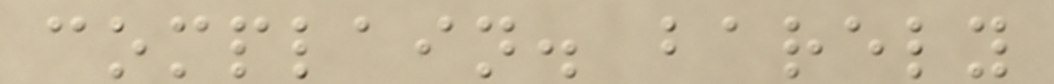complain. barely
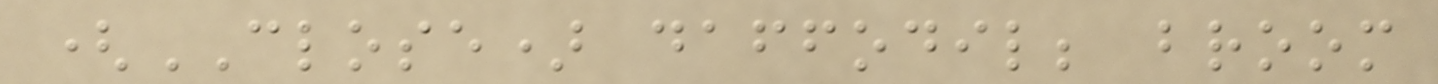(CLOSE) daffodil; broom
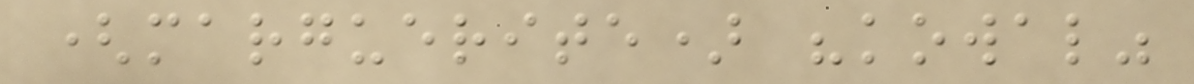(marguerite) "kowal"
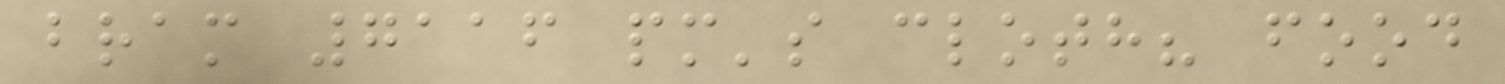bram 7116 pm's cloth? food
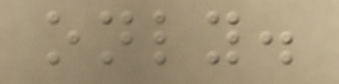only.
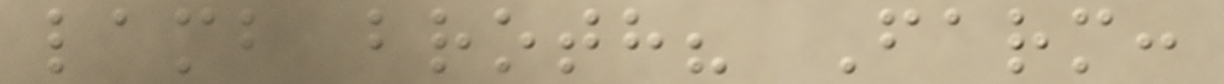lamb broth? Farm:
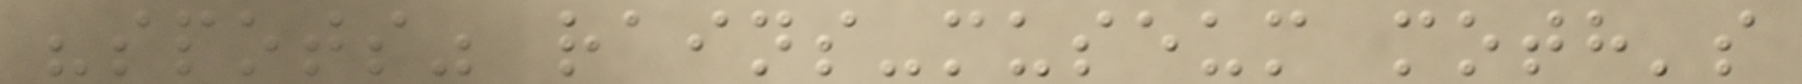"spots" rains-museum moth's
